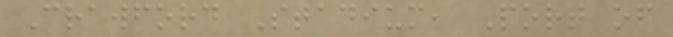Crawford Stadium, Port of
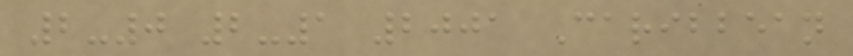2-0 2-1 2001 Caribbean
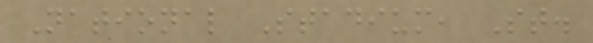National Stadium, St.
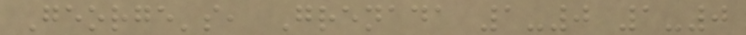George's, Grenada 1-0 1-0
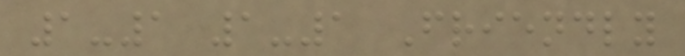1-1 1-1 Friendly
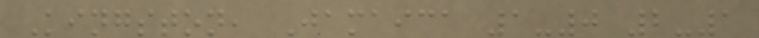Kingston, Jamaica 1-0 2-1
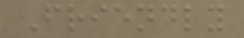Friendly
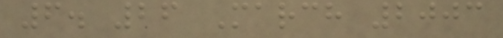6. 26 March 2003
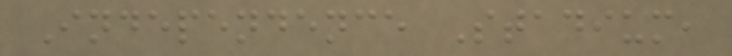Independence Stadium,
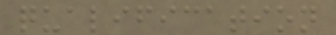qualification
